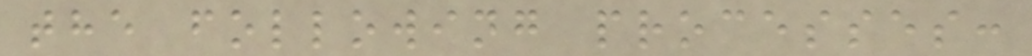the following processes:
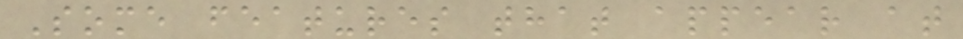Some features that appear at
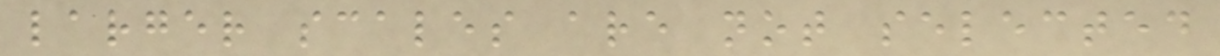larger scales are not selected
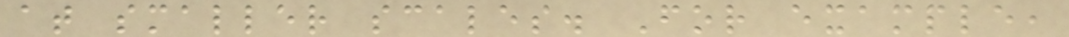at smaller scales. For example,
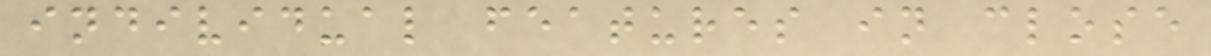individual features in close
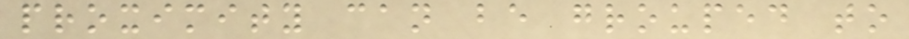proximity can be grouped to
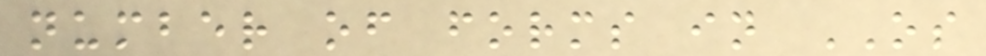number of forms in OS
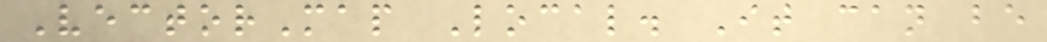VectorMap Local. It can be
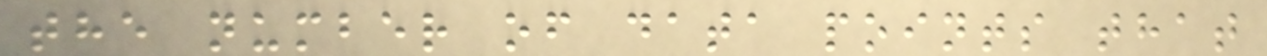the number of data points that
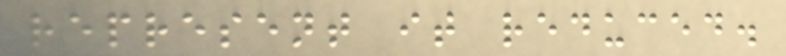represent it reduced.
